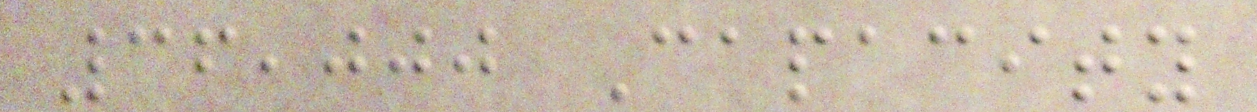36,000 Capacity
